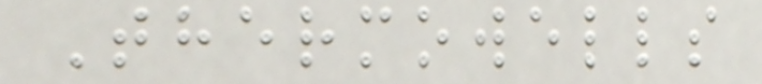Thermowells
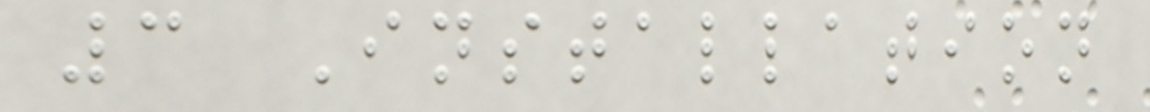3 Installation
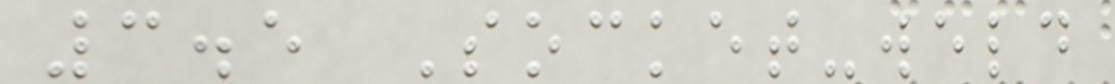3.5 Socket-weld
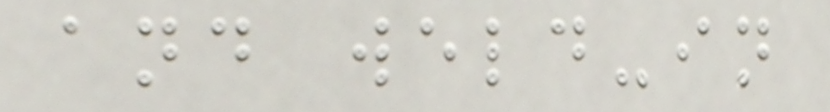and weld-in
